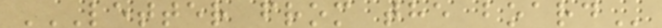LETTER FROM THE BOARD
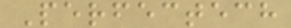Perfectech
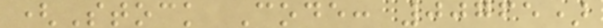(Stock Code: 00765)
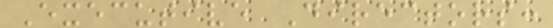Executive Directors:
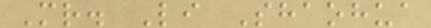Mr. Li Shaohua
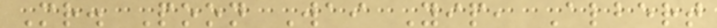Mr. Poon Wai Yip, Albert
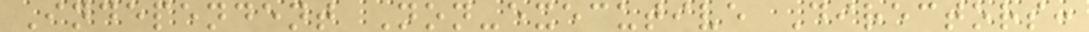Independent Non-executive Directors:
